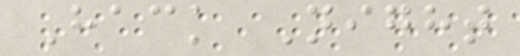Hack Night
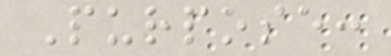Purpose:
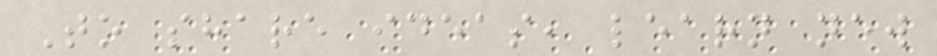To share ideas, learn new
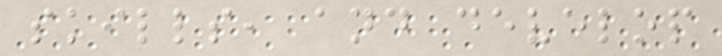skills, and develop
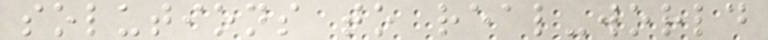solutions to real-world
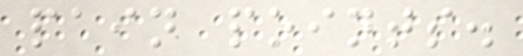pain points.
